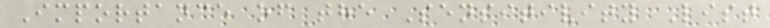Importance of the Sensitivity List
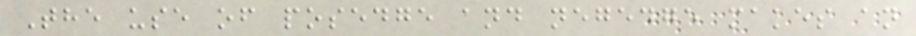The use of posedge and negedge makes an
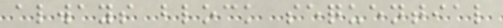always block sequential
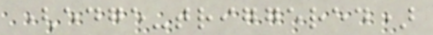(edge-triggered)
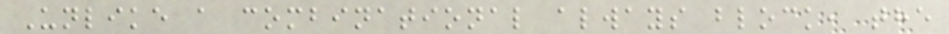Unlike a combinational always block, the
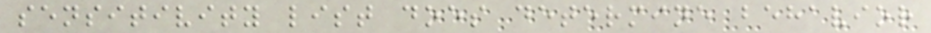sensitivity list does determine behavior
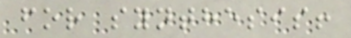for synthesis!
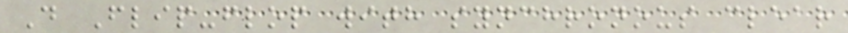D Flip-flop with synchronous clear
